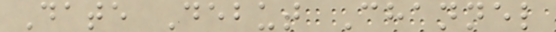Date Debut Channel
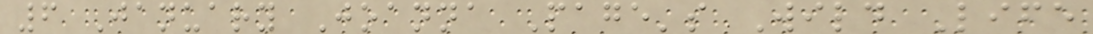6 January Joanna Page's Wild Life
